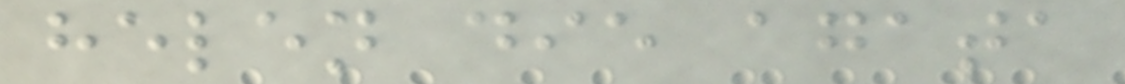helen die agata
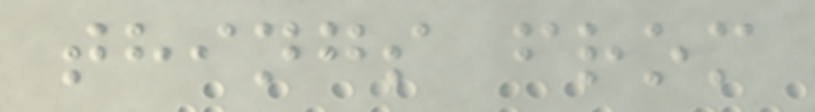things from
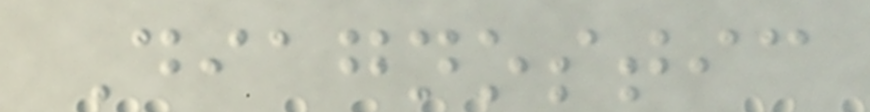Diagnostic
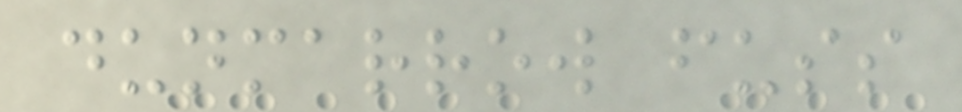dunmarrow fuss
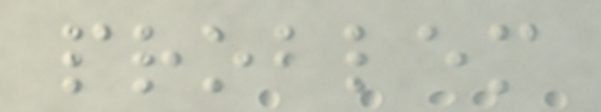problem
